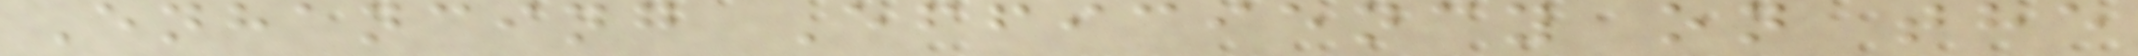Enhancing Efficiency on the
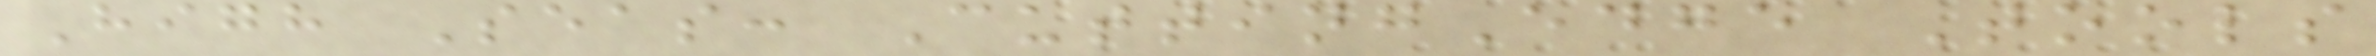High Seas: CuttingEdge Tools
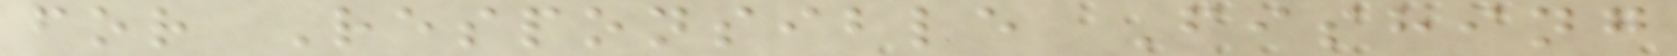for Responsible Fishing
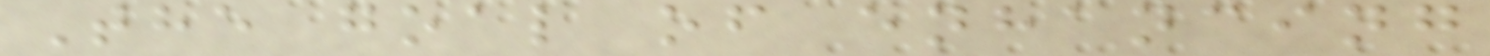The goal of enhancing
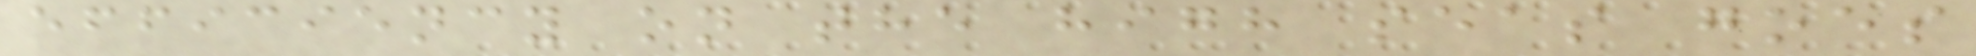efficiency on the high seas goes
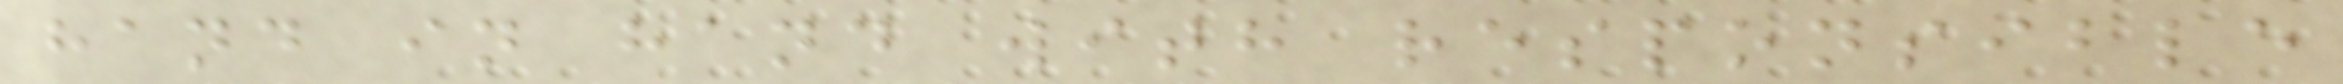hand in hand with responsible
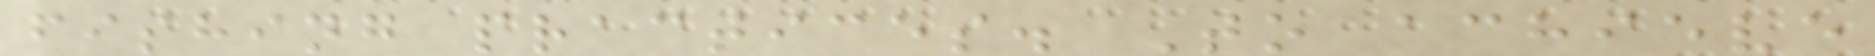fishing practices. To achieve
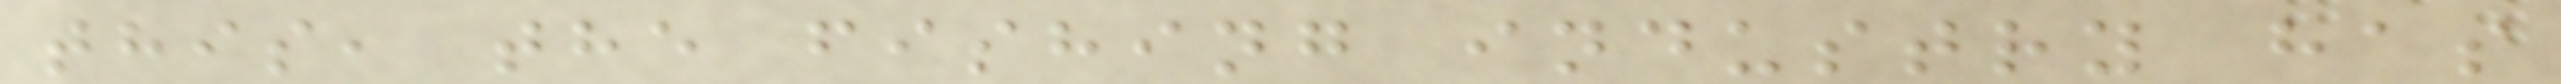this, the fishing industry has
